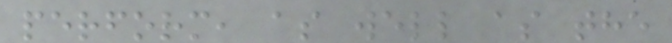perform, as well as the
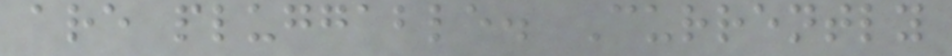are pluggable. Currently
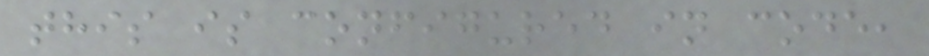this is configured in code,
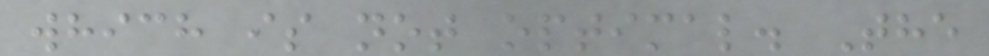which is not optimal. The
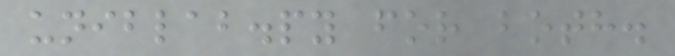uniblab.py for both.
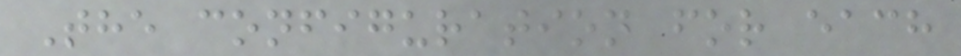The configuration for each
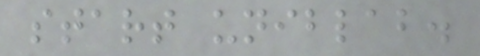start uniblab.
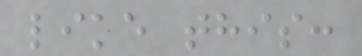like this:
